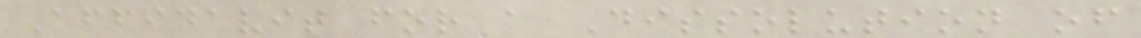Affidavit for a Dissolution of
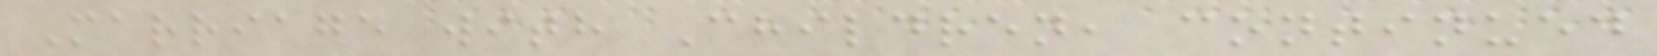Marriage with Children, continued
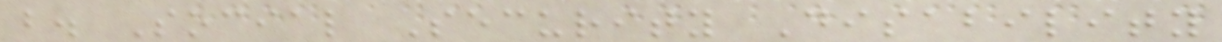b. Social Security Disability
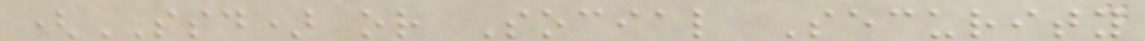(SSD) or Social Security
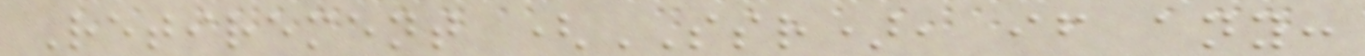Retirement (SSR), if any:
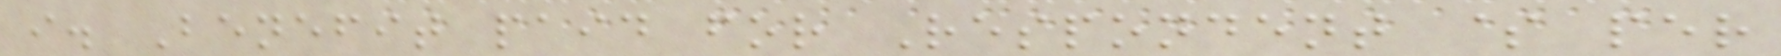i. Benefit paid for Respondent $ per
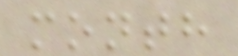month
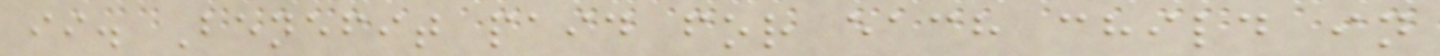ii. Benefit paid for each child in
